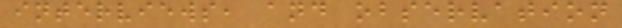interviews, and observation
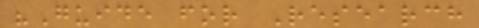"Guide for Research
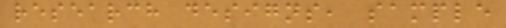research designs, sample
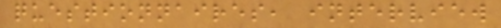questionnaires, interview
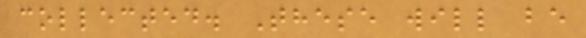collected. These will be
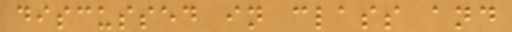discussed in class and
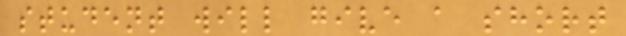student will give a short
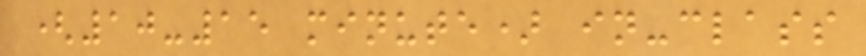(10-15 minute) in-class
